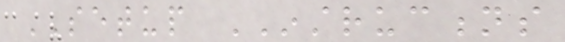SETUP INSTRUCTIONS
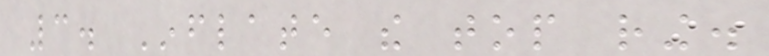3. Inflate the top ring.
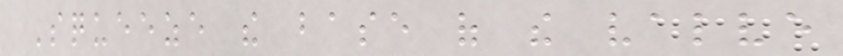Squeeze the base of the valve
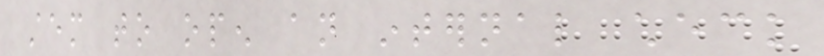stem to open an internal check
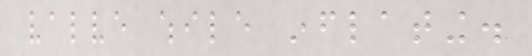valve while inflating.
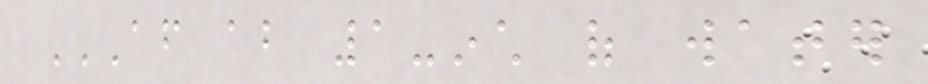AFTER ABOUT 1-INCH OF WATER
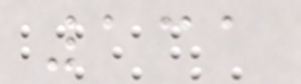131
